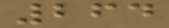264
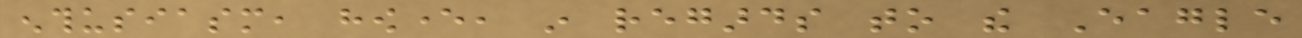enthusiasm, however, in regards to the Eagle
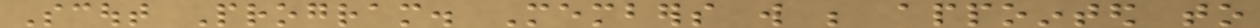Scout Program. Members will be appointed to
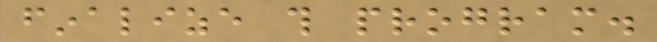finalize this program.
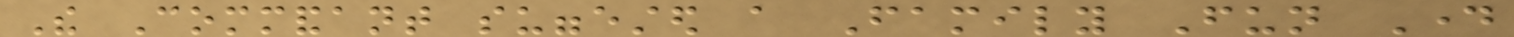The Commandant suggested a Family Fun Day
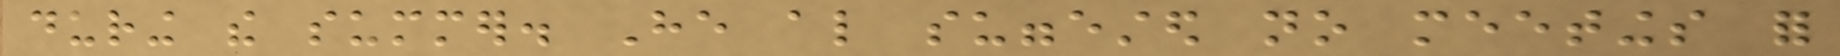during the summer. He also suggested no meetings for
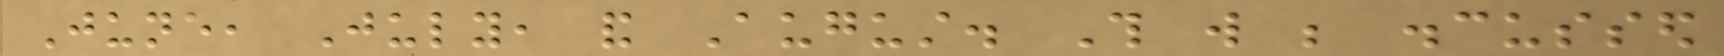June, July, and August. This will be discussed
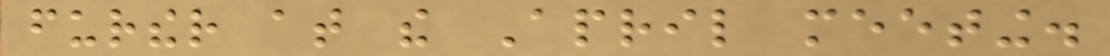further at the April meeting.
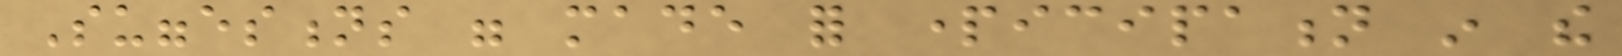Suggestions were made for participation in the
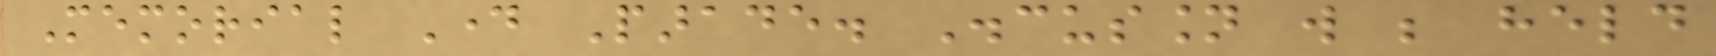Memorial Day Parade. Discussion will be held
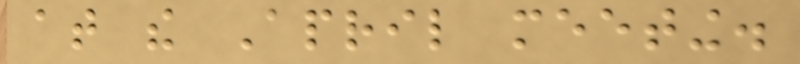at the April meeting.
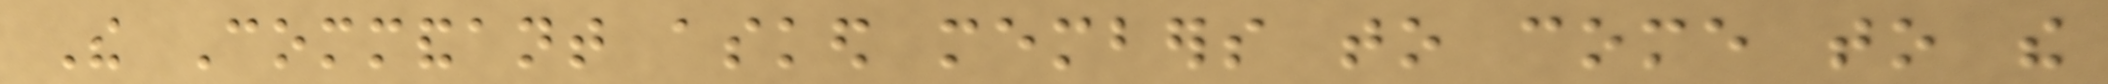The Commandant asked members to come to the
